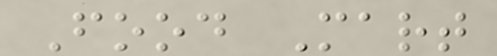Food Mart
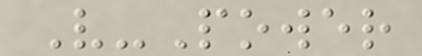V-Power
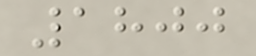1800
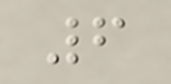6
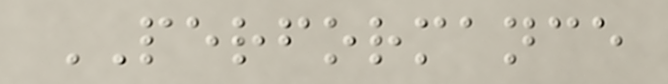PERFORMANCE
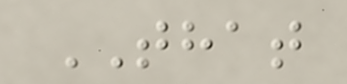THAT
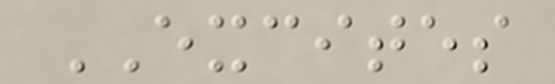EXCITES
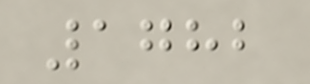1782
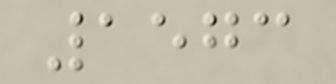1573
